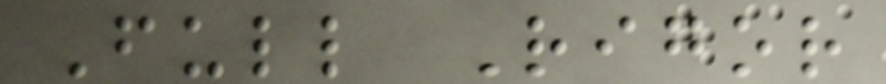Full Rigor
